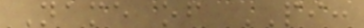Name of PI:
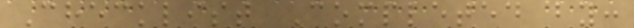Checklist Completed by:
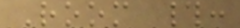Room #:
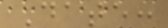Date:
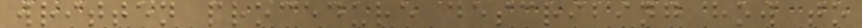written procedure describing how to
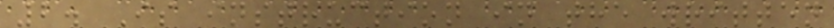2. Is instruction in the written
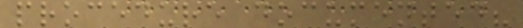procedure documented?
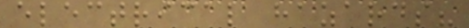electrical hazards?
